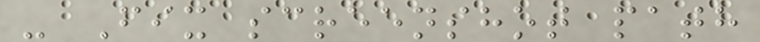- Fix screenshot path
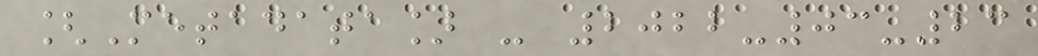[Metadata] - 2022-03-23
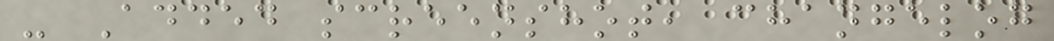- Added screenshot, changelog
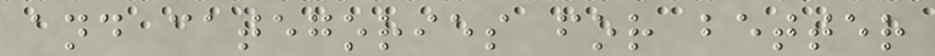and categories for better
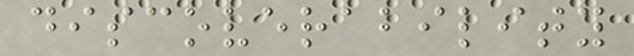discoverability
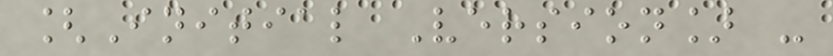[Initial Version] -
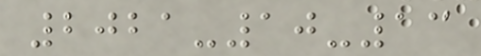2021-10-13
